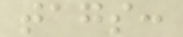tags:
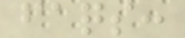faqs:
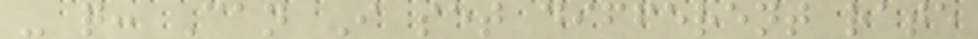- q: Can I set different rate
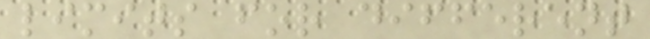limits for different
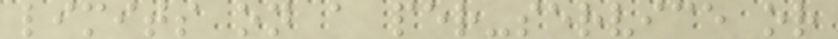limits on a per-service or
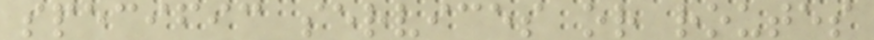specific services or routes
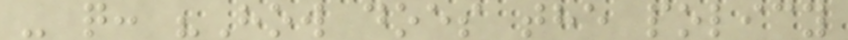- q: "How does the policy
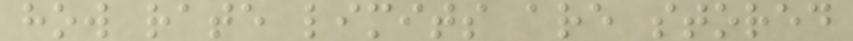how rate limits are stored
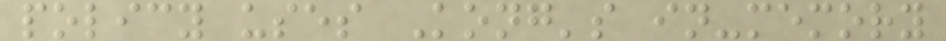policy uses Kong's in-memory
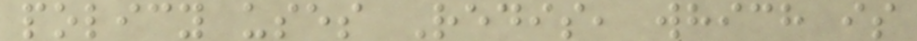policy uses Redis, which is
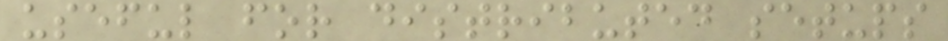useful for distributed setups
